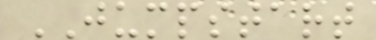JUMPSTART
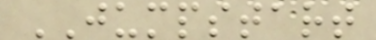JUMPSTART
